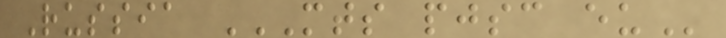Russia MTS PJSC EU
